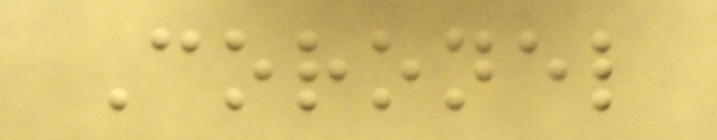Coronel
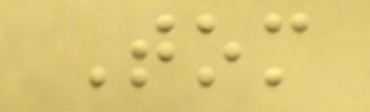Tom
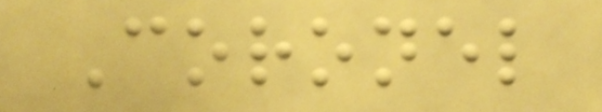Coronel
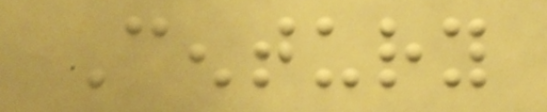Century
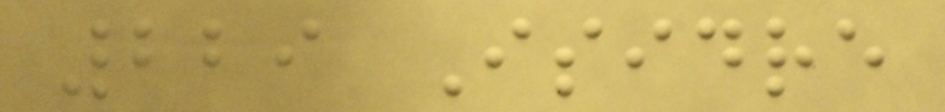229 Isidre
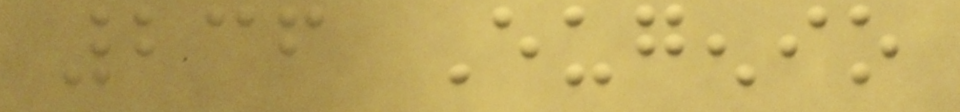236 Eugenio
